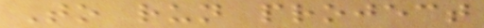To run project
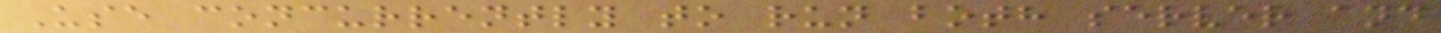Use concurrently to run both server and
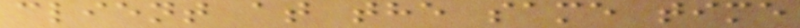client at the same time
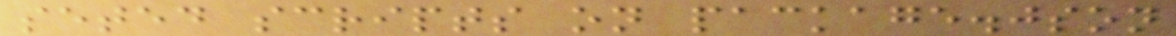seted scripts on package.json
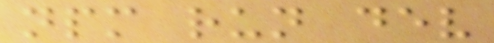npm run dev
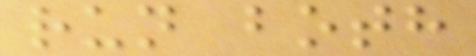run both
